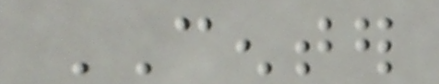CENTER
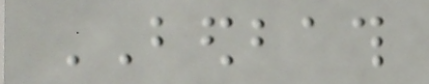BEDBATH
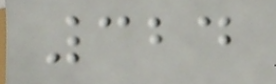324
